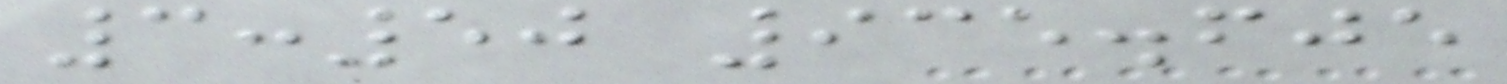3:50 935.605
